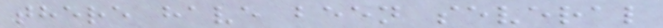there have been several
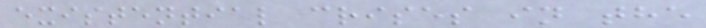existential crises in the
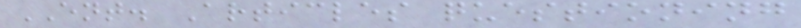ENT. Articles questioning
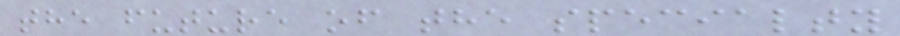the future of the specialty
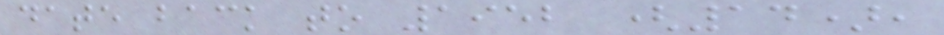date back to 1952 (14),
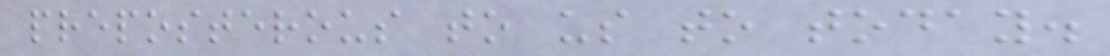preposterous to us to today.
